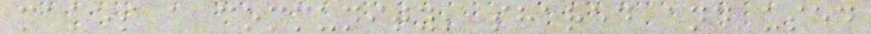makes a community; shared and used
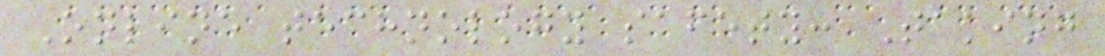Online technology safety: Taking
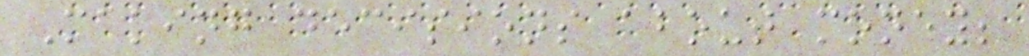Making decisions about money;
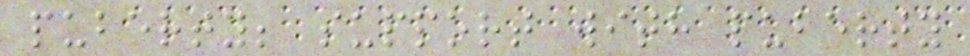puberty; support with puberty
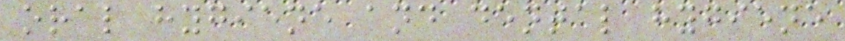oral hygiene and dental hygiene
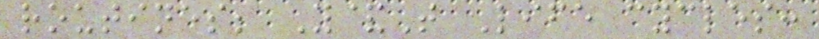routines; Y&T Life cycles:
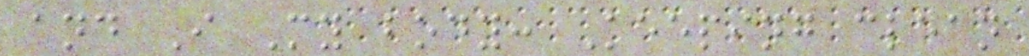and I My body: Keeping clean
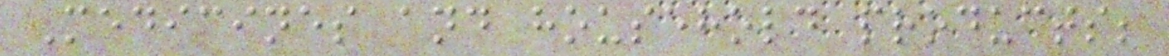Medicines and household products;
